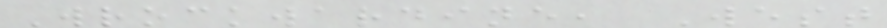Wrockwardine, West
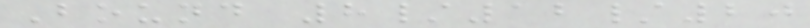Bound 8/12/20
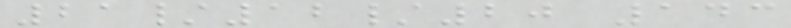21/12/20 143
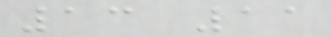13 11
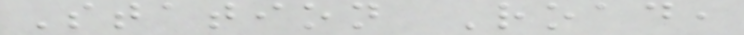Station Road,
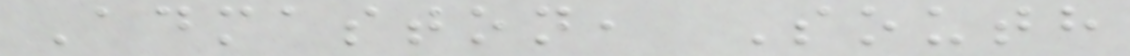Admaston, South
